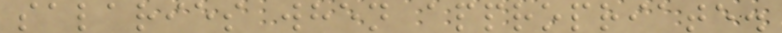salaries when appropriate.
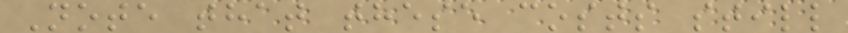Note that these costs still
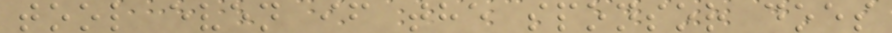tool even if the sponsor does
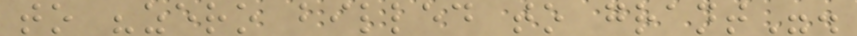to "zero billed to grant".
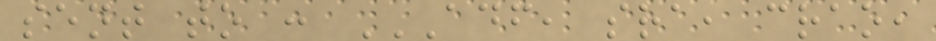sent to : ADF, SRA, CRAO,
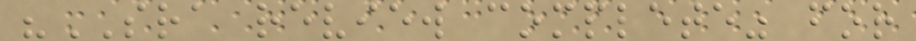"SRA review complete" for
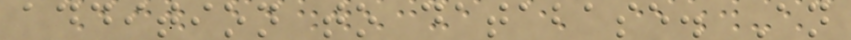addition to database. An
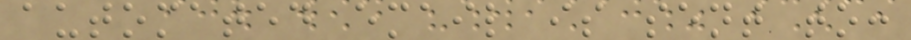automated email is sent to:
